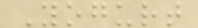Yogurt
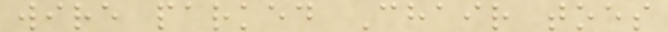wire parked Chair toes
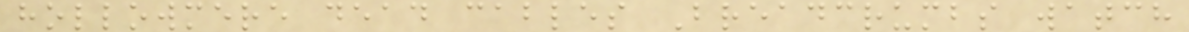hollowmere dead cables Breadcrumbs watch
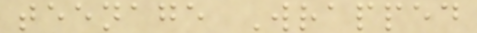teenage Wrapped
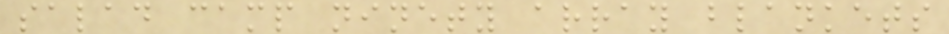salad camp ninety array blankets
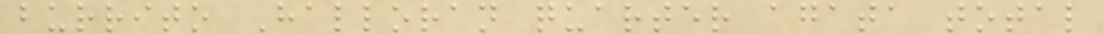burrito Halloran quarter agata total
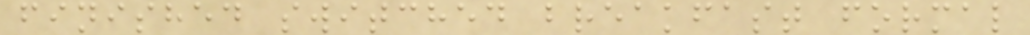finished switched breakfast formal
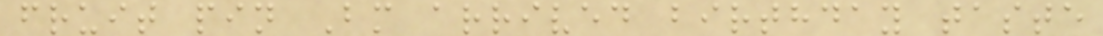fruit pin Bm arrived birthday taste
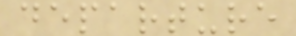departure
